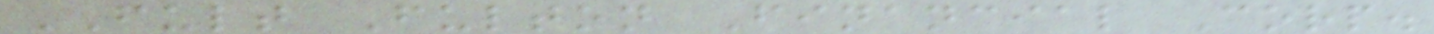FULT Fulton Financial Corp.
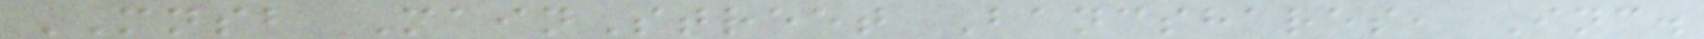MNSB MainStreet Bancshares, Inc.
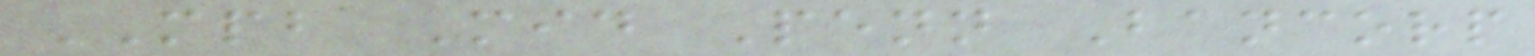MPB Mid Penn Bancorp
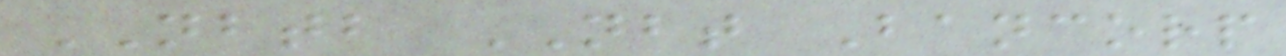NBTB NBT Bancorp
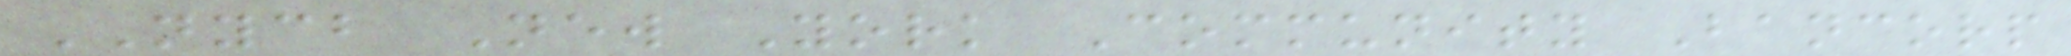NYCB New York Community Bancorp
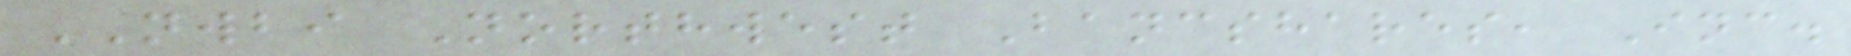NWBI Northwest Bancshares, Inc.
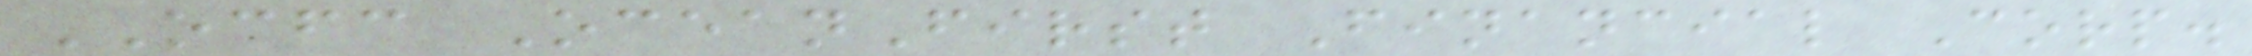OCFC OceanFirst Financial Corp.
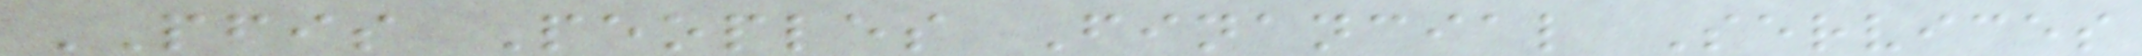PFIS Peoples Financial Services
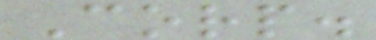Corp.
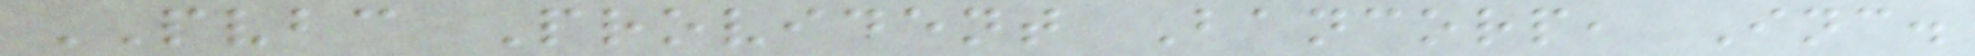PVBC Provident Bancorp, Inc.
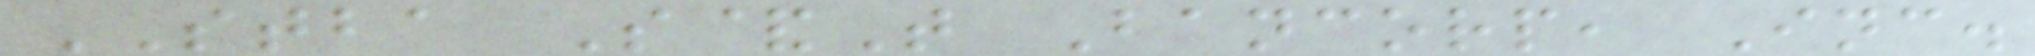STBA S&T Bancorp, Inc.
